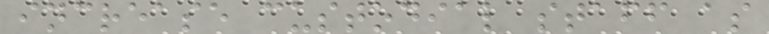increase custodial staff as
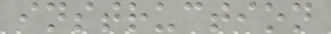instruction
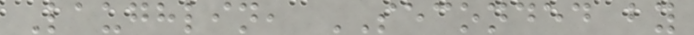Laughlin, SECONDED by
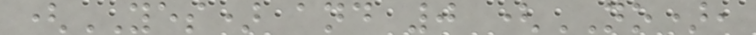(YES) and 0 (NO),
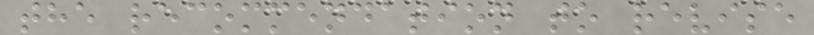the recommendation to revise
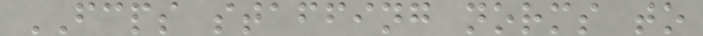FCPS staffing norms to
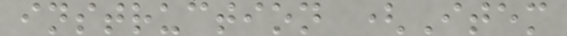instruction (Item
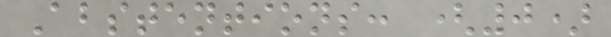Abstentions: (0)
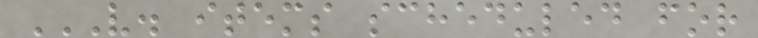V. ITEMS SCHEDULED FOR
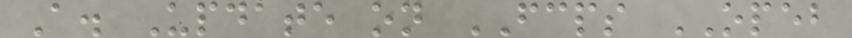A. Update on FCPS OPEB
